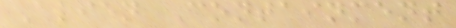Alien Containment
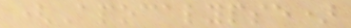(Apocalypse)
